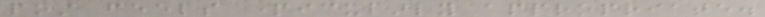post feels particularly appropriate.
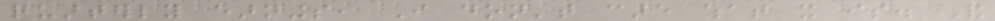quarterly earnings, I don't care what it is. And
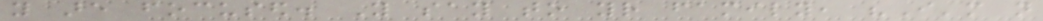you are focused. You say to your family, "I'm not
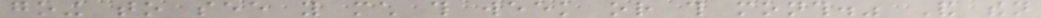going to see you much this week or this month." And then
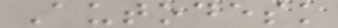Autodesk
